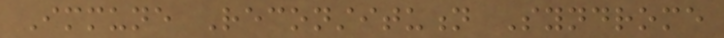Immune Reconstitution Syndrome
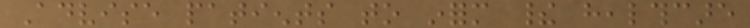Advise patients to inform their healthcare
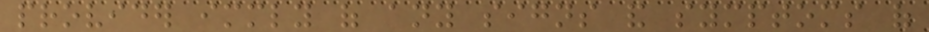provider immediately of any signs and symptoms of
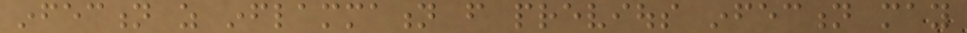infection as inflammation from previous infection may
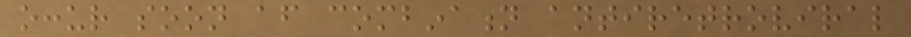occur soon after combination antiretroviral
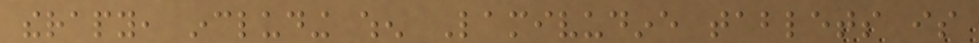therapy, including when Lamivudine tablets is
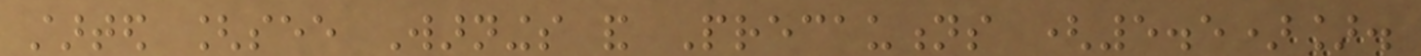started [see Warnings and Precautions (5.5)].
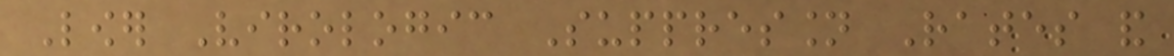Lower Virologic Suppression Rates and
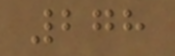278
